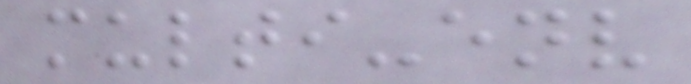multi-env
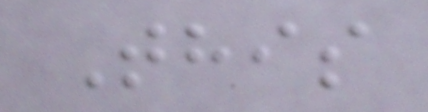This
